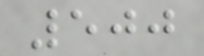500
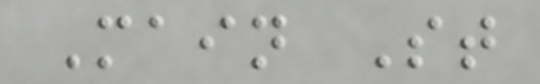Main St
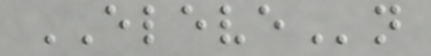ELEVEn
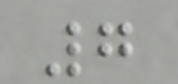7
